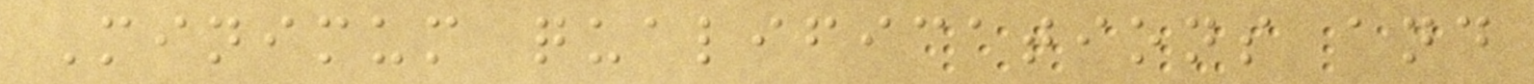Minimum qualifications and
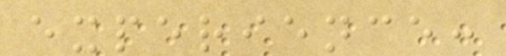experience:
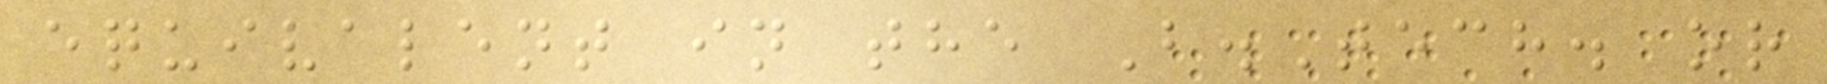equivalent in the B.Tech. or
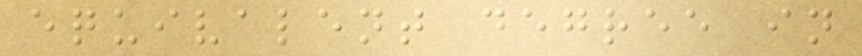equivalent degree in
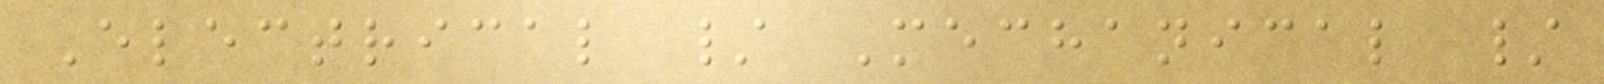Electrical / Mechanical /
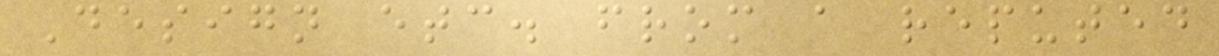Design etc. from a reputed
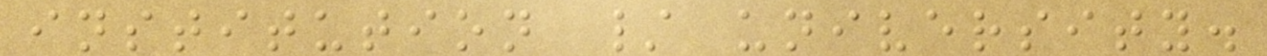institution / university.
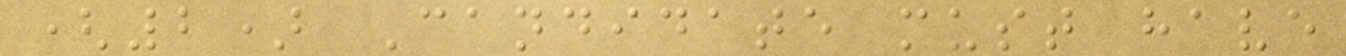(2) Candidate must have
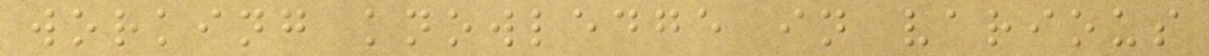working knowledge in various
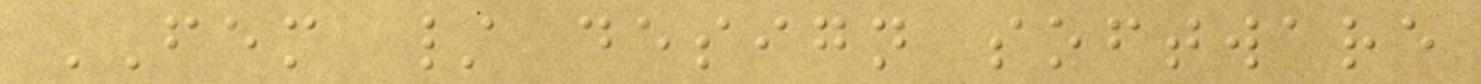FEM / design software
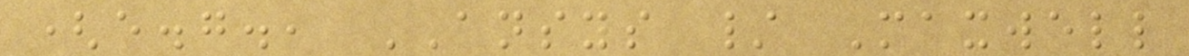(e.g., ANSYS / Maxwell
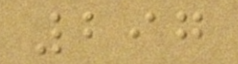297
